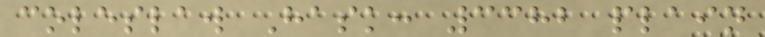coleslaw Hask: 3382 plain
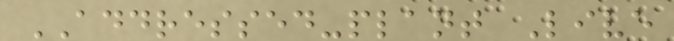ADDRESSED-plant Live
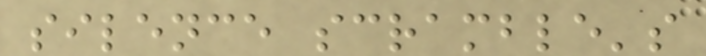silence scramble's
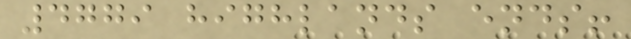4779 highlands ends!
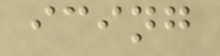icing
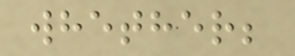whether;
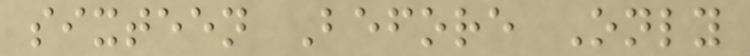sixteen Before Only
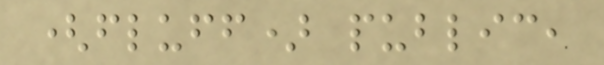(fluff) public,
